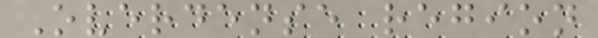Overdense region
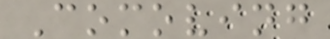Comoving
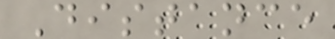Distance
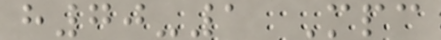h70-1 Mpc
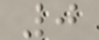0
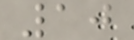10
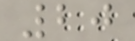20
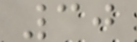30
